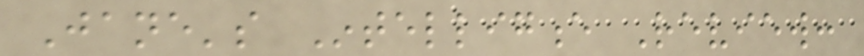Jane's Intelligence Review:
